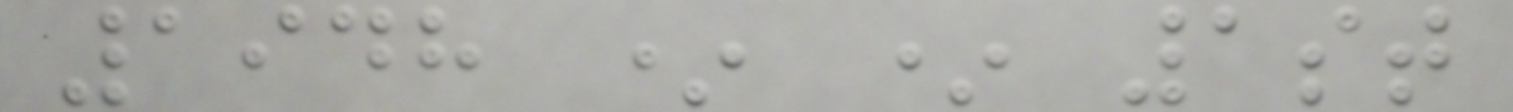1948 * * 1st
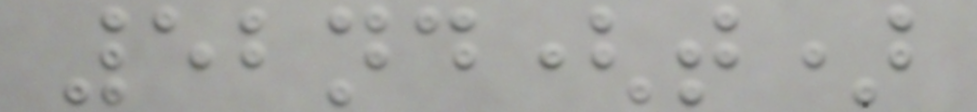52nd(t)
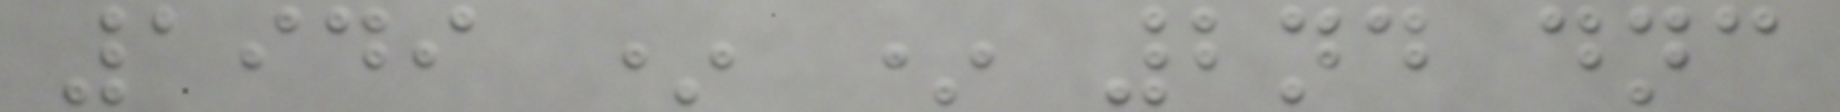1949 * * 2nd dnc
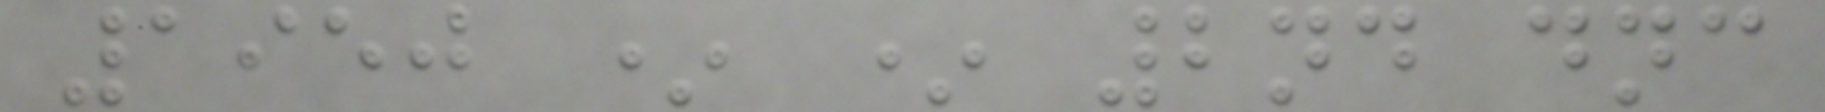1950 * * 2nd dnc
